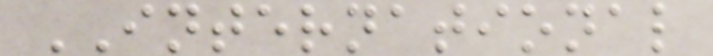INTERNATIONAL
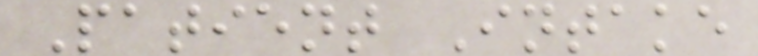Patient Intake
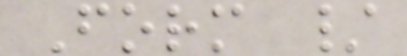Form /
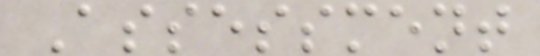Assessment
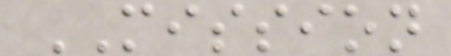MISSION
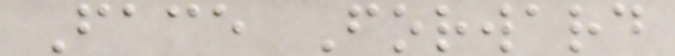Face Forward
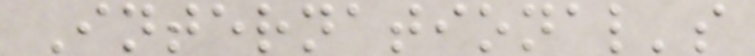International's
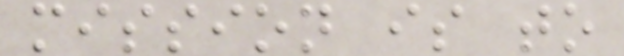mission is to
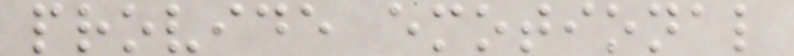provide emotional
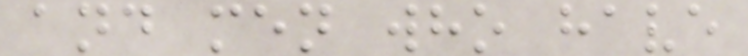and men who have
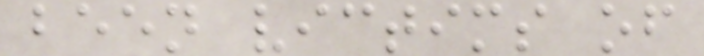been victims of
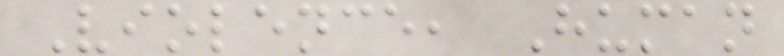Violence, Human
